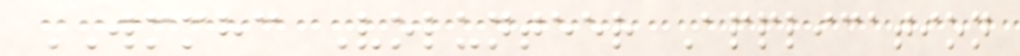WMMHC Volunteer Application
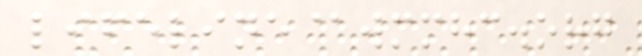lifeline@wmmhc.org
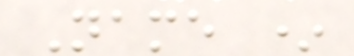Name *
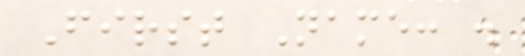First Name: .
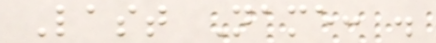Last Name: .
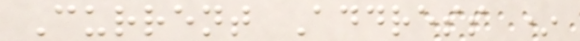Current Address *
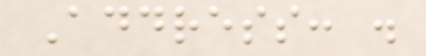Address: .
